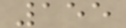155
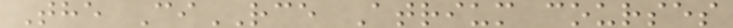The CiRCE Atrium courses
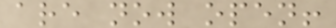are now open!
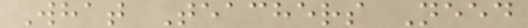What Teachers Need
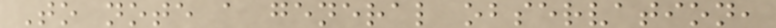To note a general observation,
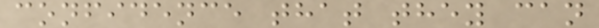confidence that they can
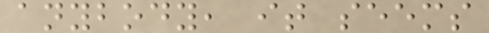anybody, it seems
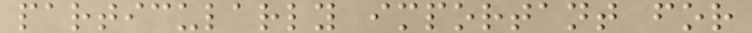particularly important for
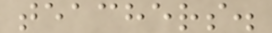teachers.
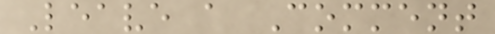Leave a Comment
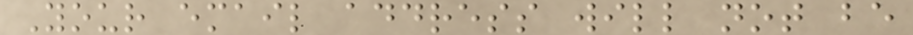Your email address will not be
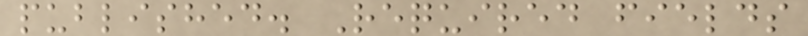published. Required fields
